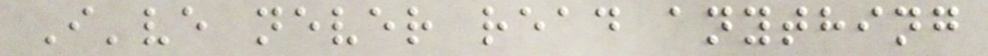I've never read anything
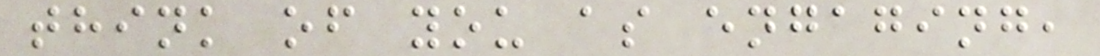think of you as engaging,
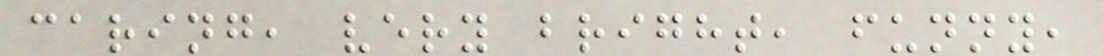caring, very bright, funny,
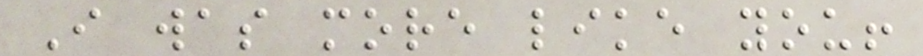I was more like you!
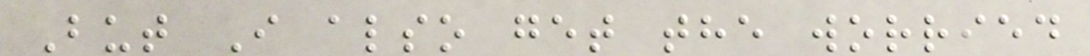But I also get the worried
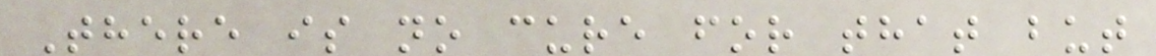There is no cure for that but
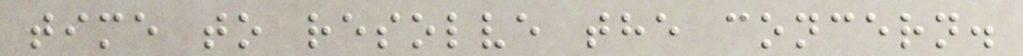time to resolve the concern.
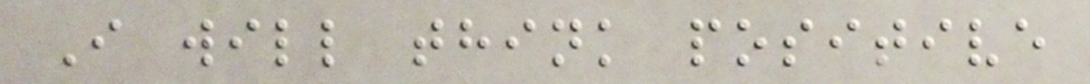I will think positive
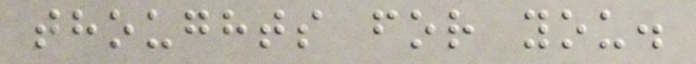thoughts for you.
